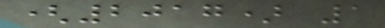(2017) 1
